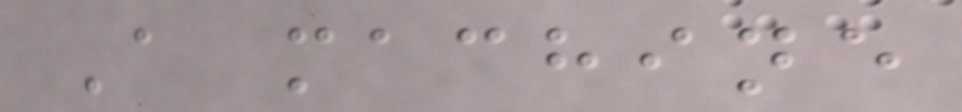A machine
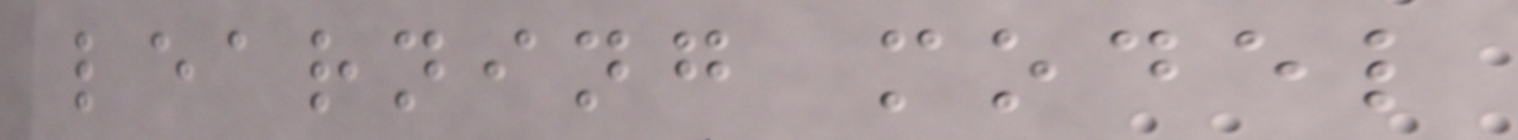learning model
